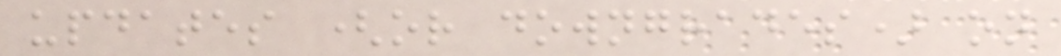updates (or downgrades) on
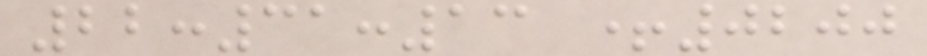22:31:13 +0200
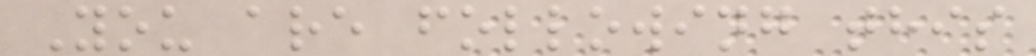You are following this
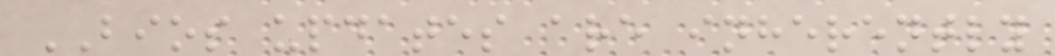BIOS updates are inherently
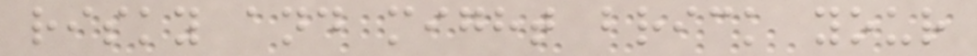risky and might brick your
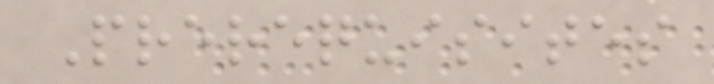Prerequisites
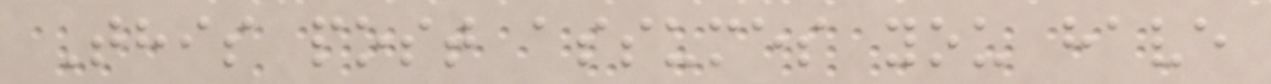This post assumes you have
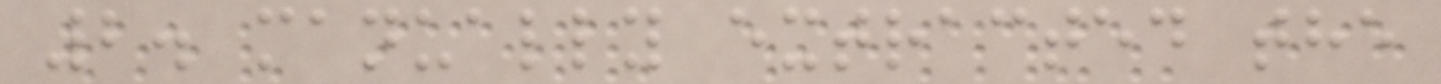2. manually extracted the
